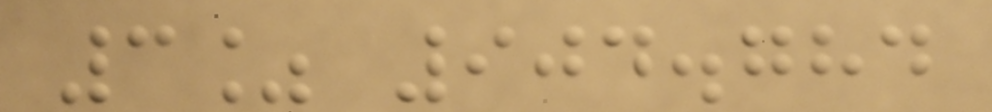3% 904.784
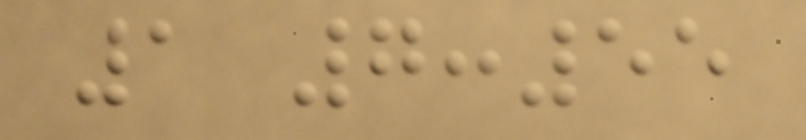1 7:55
